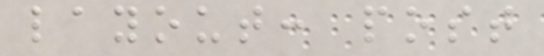layout: post
